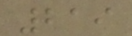219
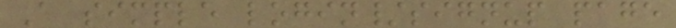A simple login/signup page
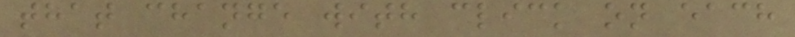that change with click on each
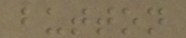button
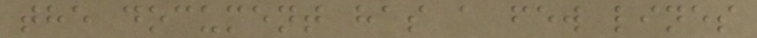the document has a few lines
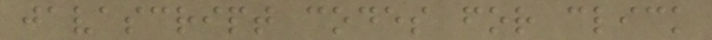javascript codes for click
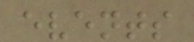events
